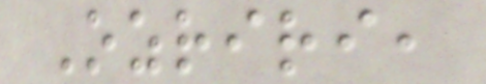Ozriri,
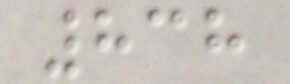838
